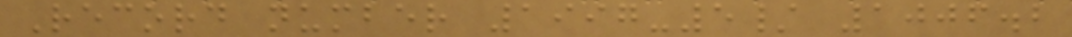Record number 1997-5/ 1006.2
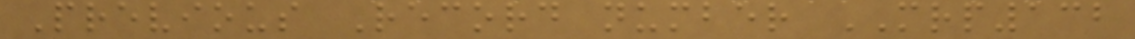Previous Record number MRP132
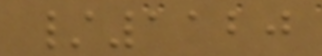/1120
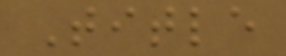Title
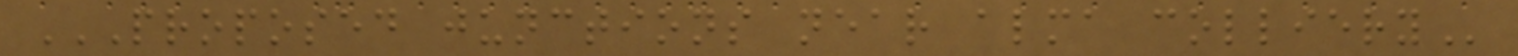PROPOSED JUNCTIONS NEAR ALMA COLLIERY
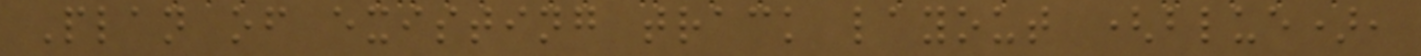Plan of existing track layout (blue),
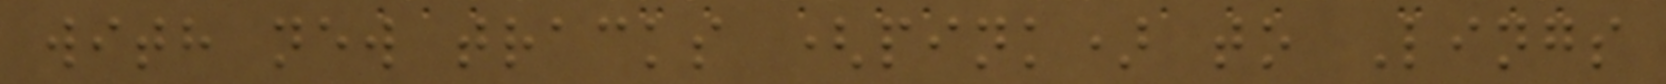with new tracks (pink) to Lings
